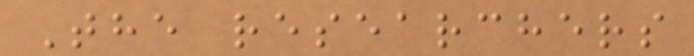The researchers
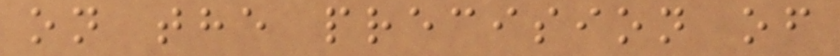on the precision of
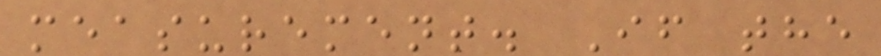measurement. If the
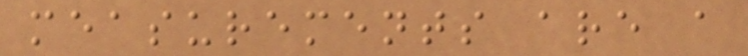measurements are a
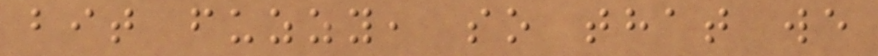bit fuzzy, so that we
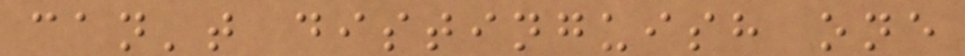can't distinguish one
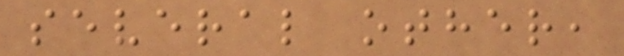several other,
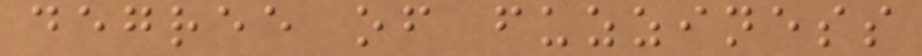degree of fuzziness
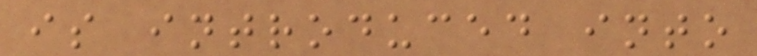is introduced into
